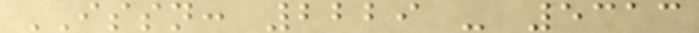ISSN: 2229 - 5313
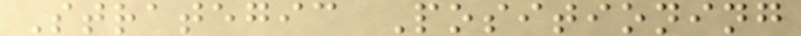Strategic Positioning
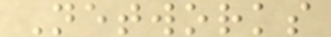Networks
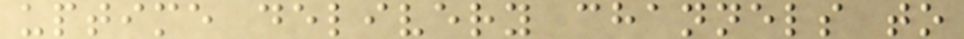uptime delivery channels to
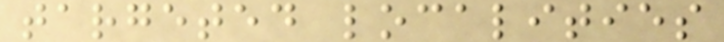targeted localities
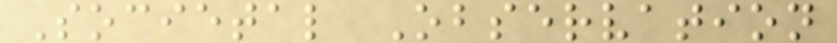Societal Observation
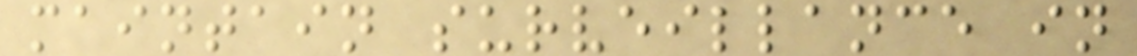maintain surveillance in
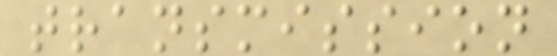transmission
